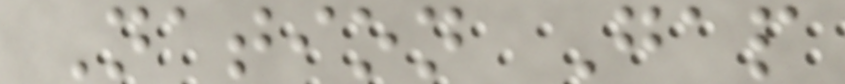Nation Gap
